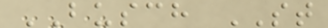BUSCH ST
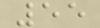55
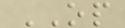OP
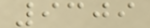9309
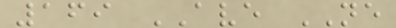169 AVE NE
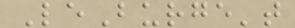LeBurge't
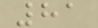81
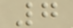7
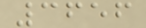3656
